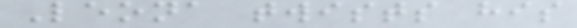Leona twists his
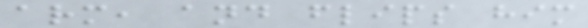arm, and flips him
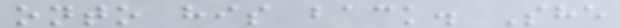onto his back. She
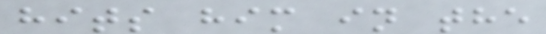hits him in the
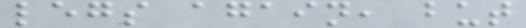legs again, but
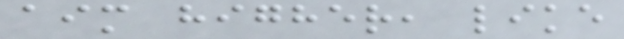aim higher, like
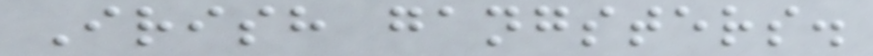Irish gangsters.
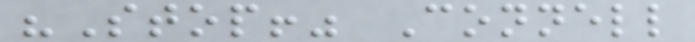"Stop!" Connell
